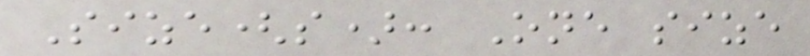Size(s): One size
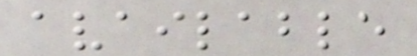available
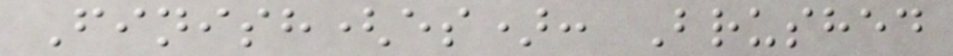Finish(es): Brushed
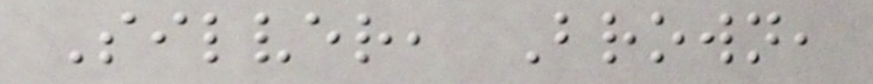Silver, Brown,
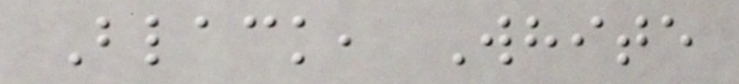Black, White
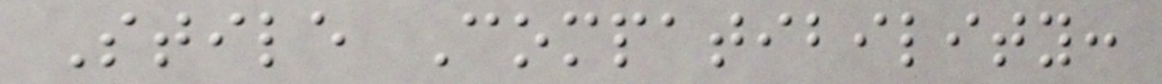Stile Compatibility:
